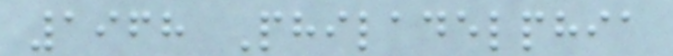1968 Philadelphia
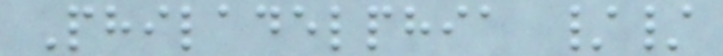Philadelphia //
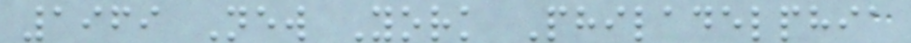1969 New York Philadelphia
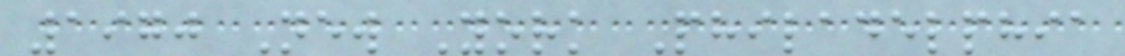1970 New York Philadelphia
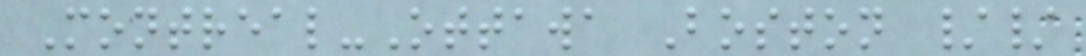Montreal-Ottawa Boston //
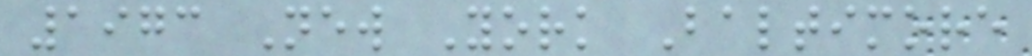1973 New York Baltimore
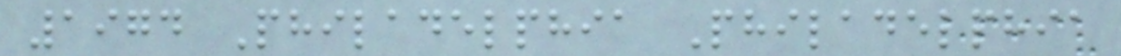1974 Philadelphia Philadelphia
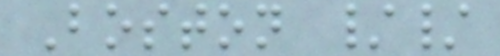Boston //
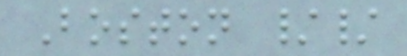Boston //
